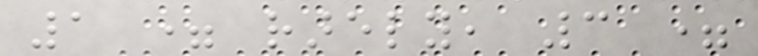1 = rarely, 3 =
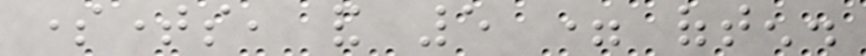sometimes, and 5 = often.
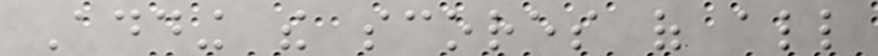Adding the scores of all
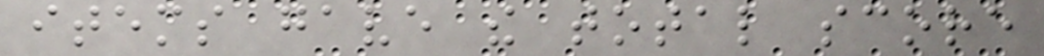items gave the total score
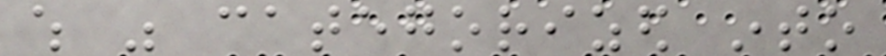which was categorized into
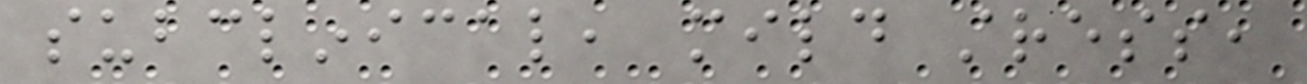subclinical, mild stress,
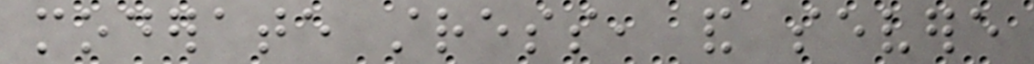moderate stress, and severe
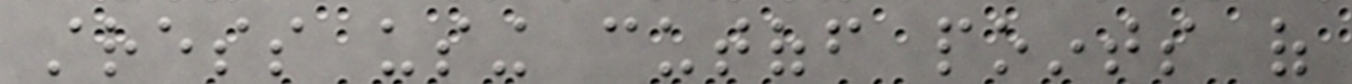stress using cutoff points of
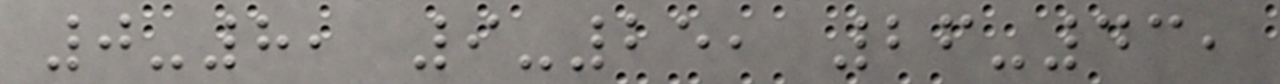0-8, 9-25, 26-43,
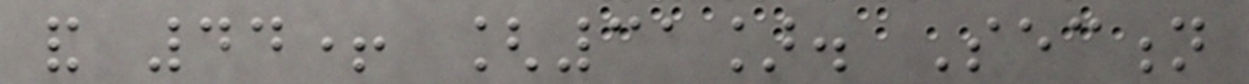and 44+ [31]. Section
